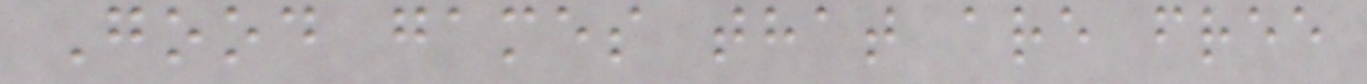Good games that are free
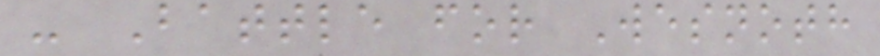- Battle for Wesnoth
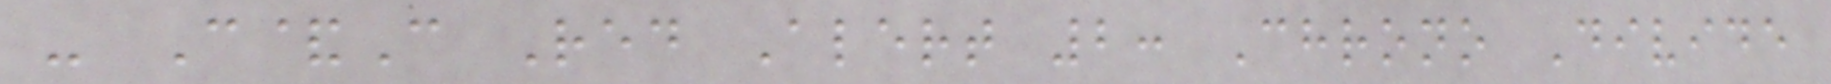- C&C Red Alert 2: Chrono Divide
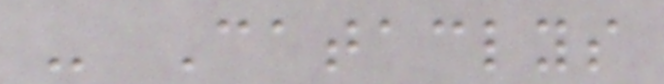- Cataclys
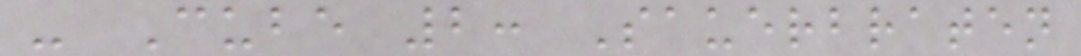- Cube 2: Sauerbraten
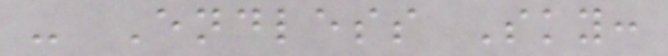- Endless Sky:
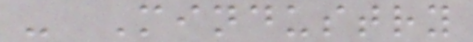- Mindustry
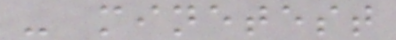- minetest
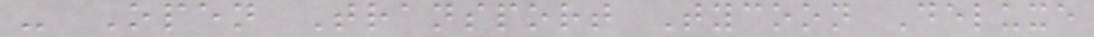- Open Transport Tycoon Deluxe
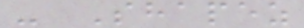- Shapez
